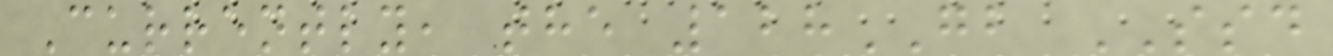Currently, the 128GB SSD
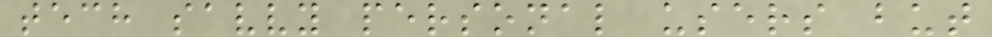tech savvy personal users but
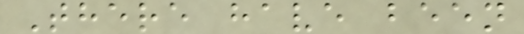There have been
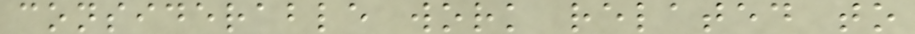considerable work related to
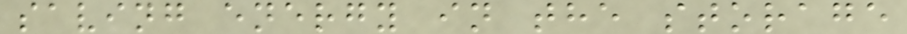saving energy in the storage
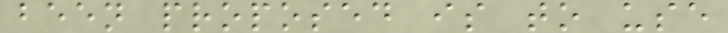been proposed is to use
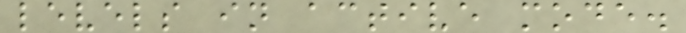levels in active mode.
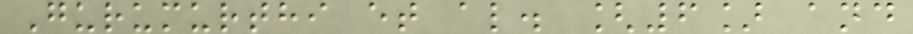Gurumurthi et al. [6] and
